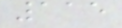115
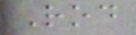Rod
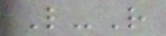L-R
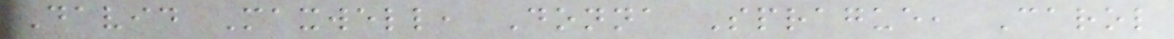David Maxwell, Donna Sprague, Carol
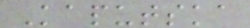Kaputska
